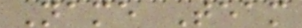Name Team
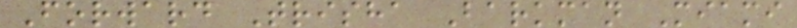Forward Trisha Barkman Miami
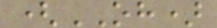(OH)
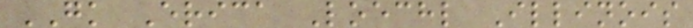GK Erica Loechl Illinois
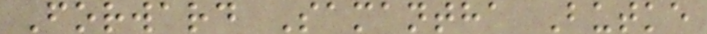Forward Samantha Butke
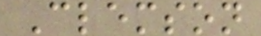Clemson
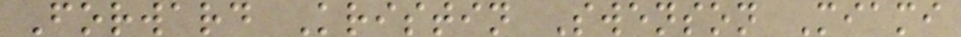Forward Kristin Swenson Miami
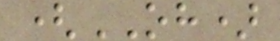(OH)
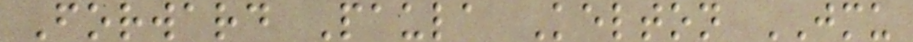Forward Paula Kelton JMU
